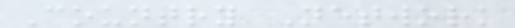Country Network
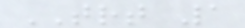TRT 1
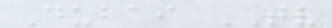Dubai TV
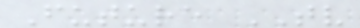Future TV
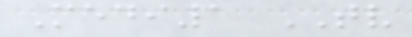Medi1 TV
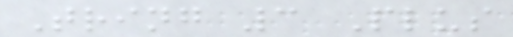Tring 3 Plus
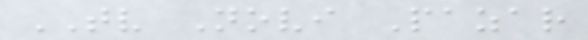TV Novi Pazar
